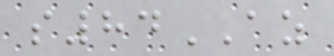s84AZ
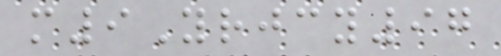m9Yrjcy97
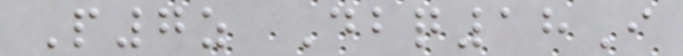P7z Dbq18I
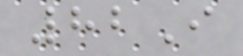82I
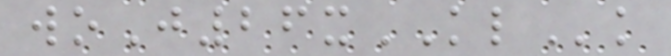woJ26xKLk
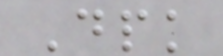Dpk
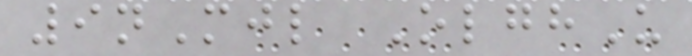9nMjl OlghU
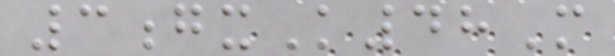3gxK48M
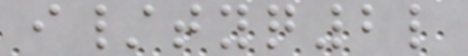i/tyq2l
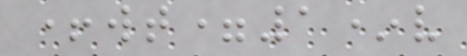+wt=1*v
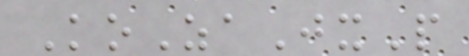KoZaJxP
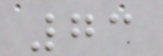73
